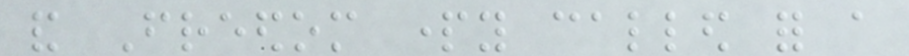and Freedom party called for a
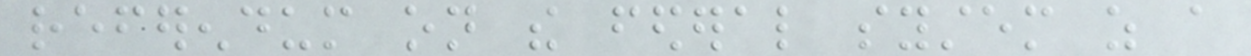referendum on the federal system as a
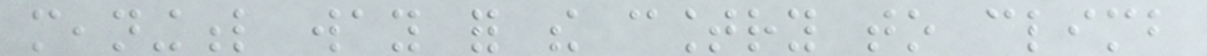meaningful way for the country to climb
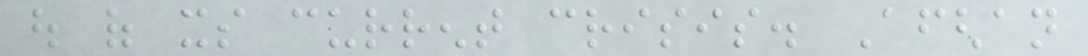out of its current crisis. Afghan
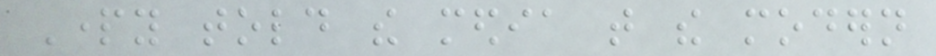Party told the media that the modern
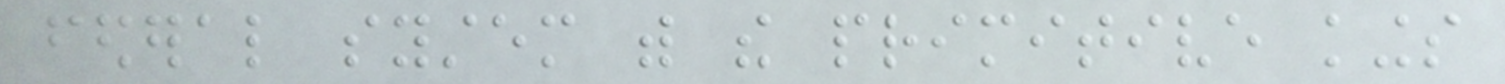federal system with the primitive kings
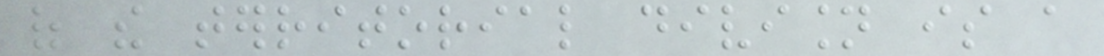of the territorial division is a
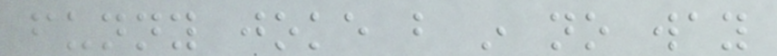funny joke but in no way
